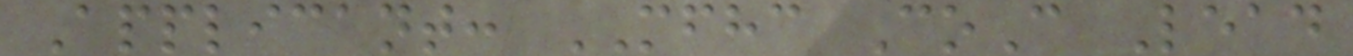Applicant: MFHC CoC Lead
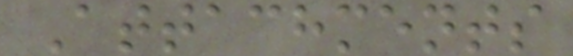Attachments
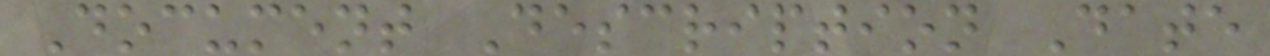Document Description Date
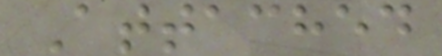Attached
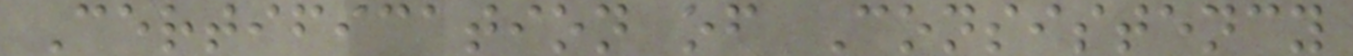Certification of Consistency
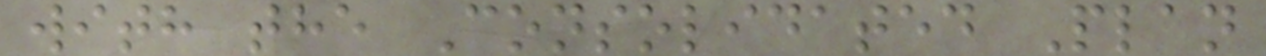with the Consolidated Plan
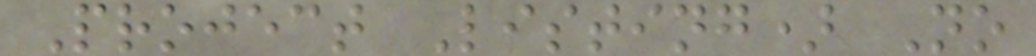Project Listing) No
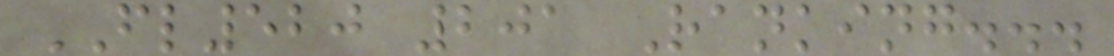FL520 201 Ranking...
